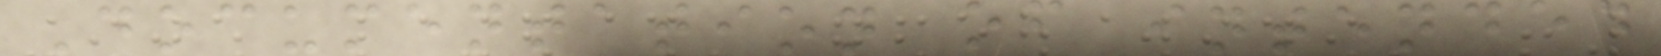Documentation of intended
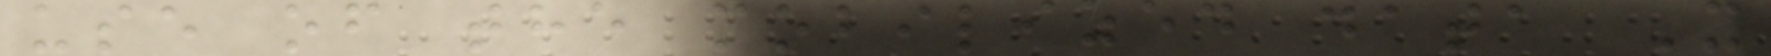use of the mobilized data X
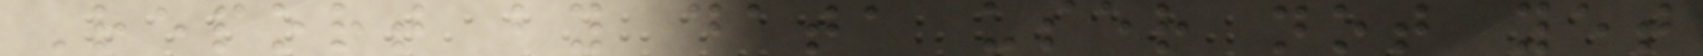Report by data user not yet
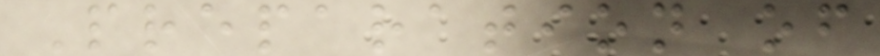Preparation of
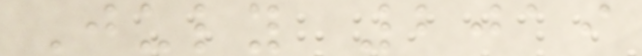July 2019
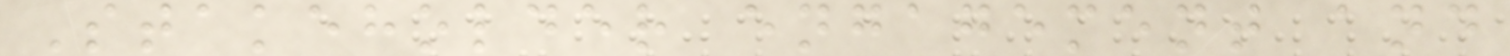Stakeholder engagement and
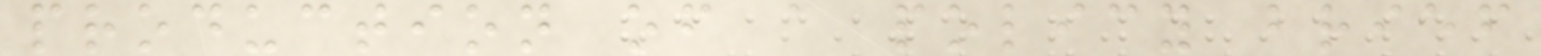production of a policy brief
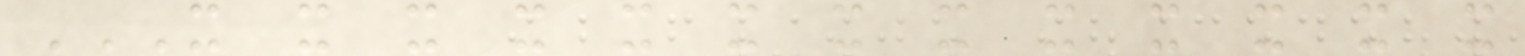X X X X X X X X X X X X X
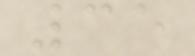35
